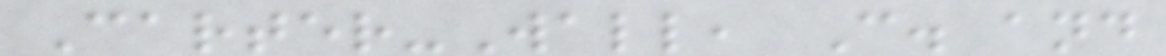Carter-Wall, C. and
